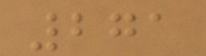271
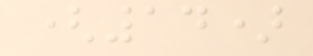(14)
